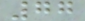77
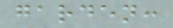garden:
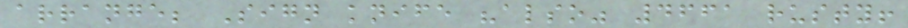arrange; Sign knife "also" 4661 rusty!
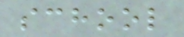school
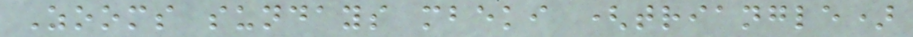Zooms sundays mbeki (triangle)
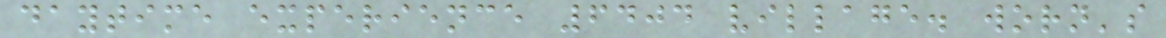daytime experience 6404 village. worn's
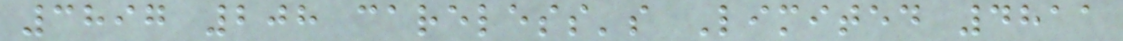3897 208 careless's Limited 4811
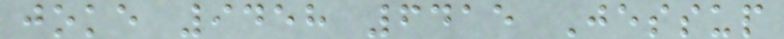joke 9458 6415 Jessup
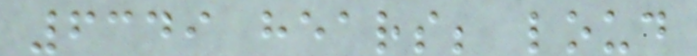6349 hears; loud
